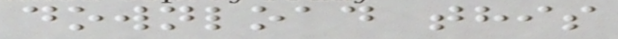download this
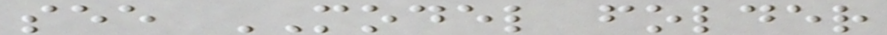see MODEL folder
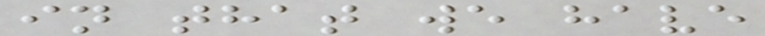in that we have
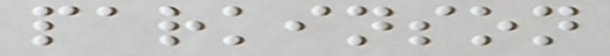parkinson
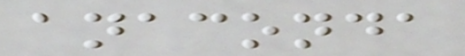anaconda
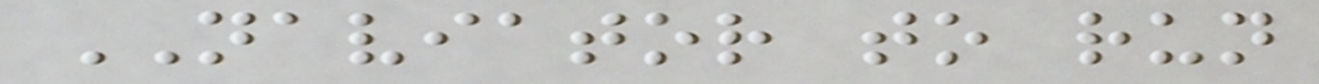NAVIATOR to run
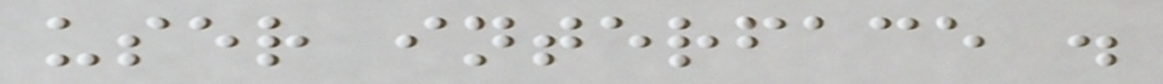user interface .
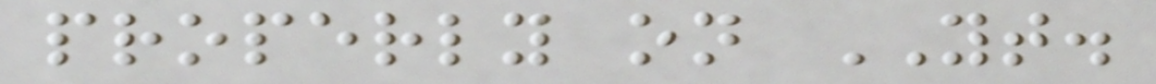properly on YT.
